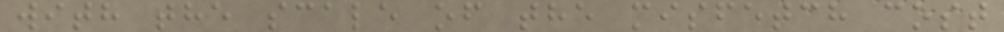with the scale of the misfetch cost
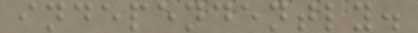independently.
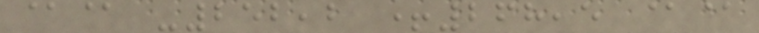@@ -252,2 +268,5 @@
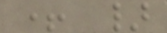+ }
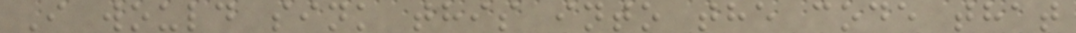I would sink this into the code that
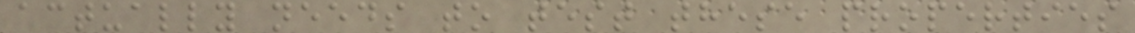actually needs to test these properties
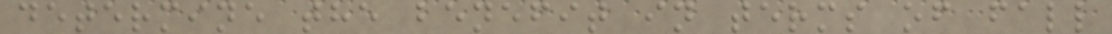determine the benefit in terms of fall
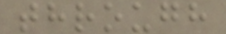through
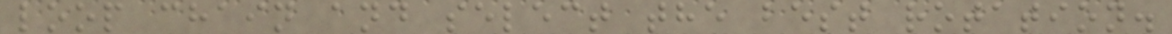loop chain and select the best rotation.
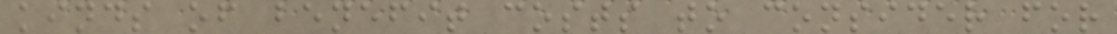kinds of benefit costs to consider for
